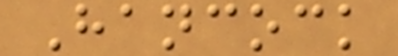Hancock
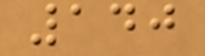140
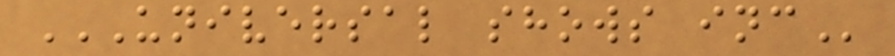UNIVERSAL SHOWS INC
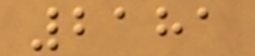2181
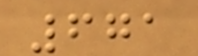671
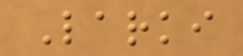Larki
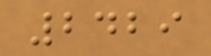2429
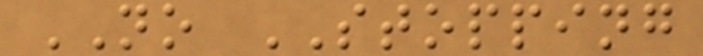NO STOPPING
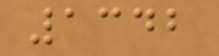1342
